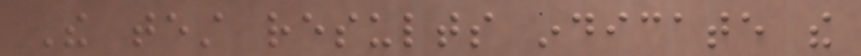The test results indicate the
